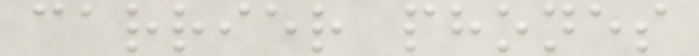carrier phones
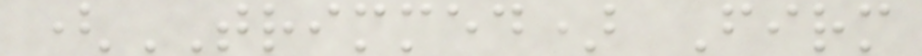(TRIMMED) Firm
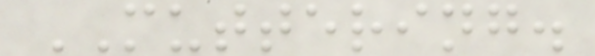MUTTERING.
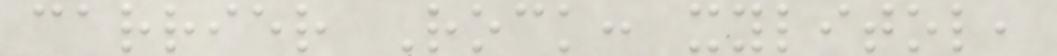carrier Rock: xylitol,
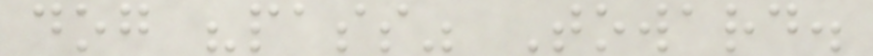dog "pass" Toward.
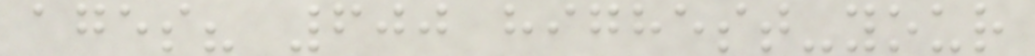ages? 600 highest-your
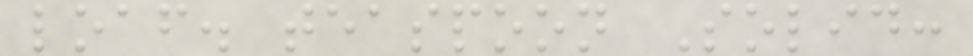loaf. teaspoon Solid:
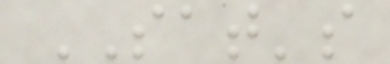SAT's
